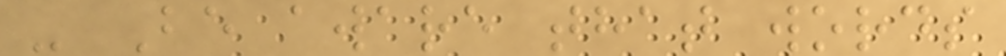- Be aware that words
